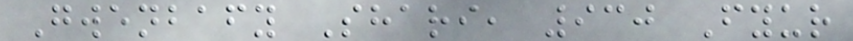Gwenbafy Shari, 930 Fyur
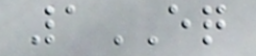1EQ
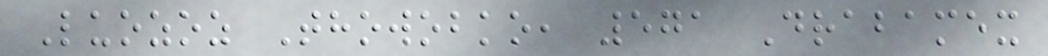Luozoz Thowobko, 571 Drabamex
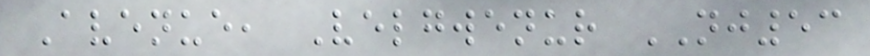Avenue, Velgwenur NJ53
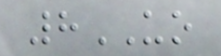8UO
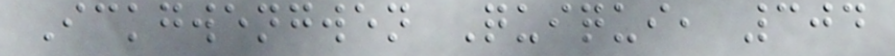Ickgwengwen Quiqui, 304
